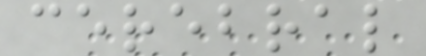cerebral
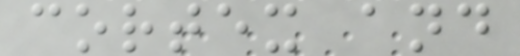cortex and
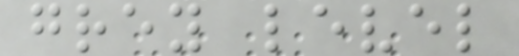grey level
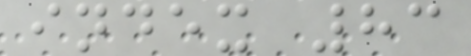index 83
